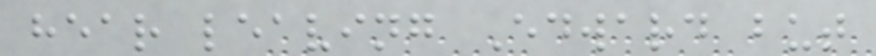hear leaving Edward but
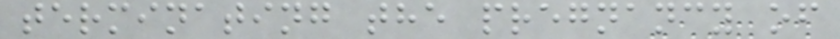terminating the pregnancy of
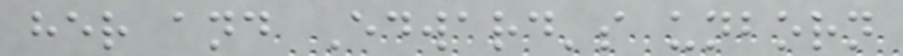her and Edward's unborn
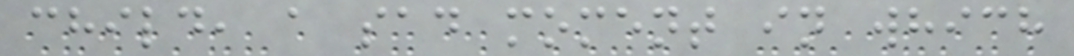child, a sad moment in which
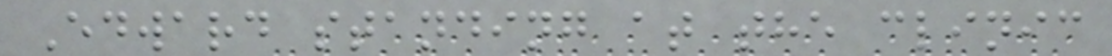Edward standing at the clinic
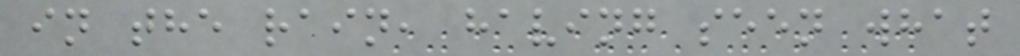in the rain, having seen what
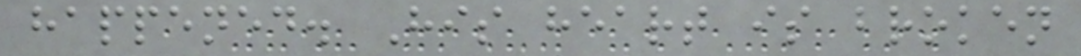happened. His heart is broken
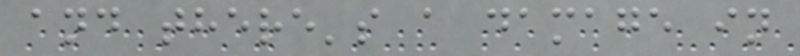and there's a damage in
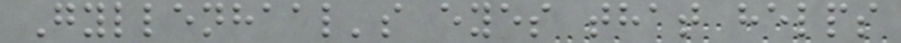Gyllenhaal's eyes that helps
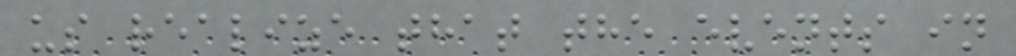us realize that the events in
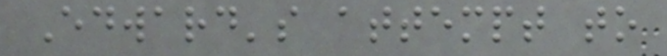Edward's attempt to
